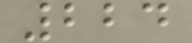224
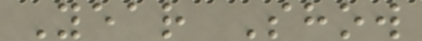Year Show
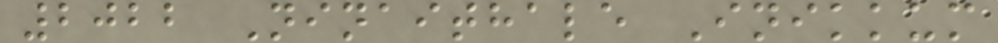2022 Ninaithale Inikkum
